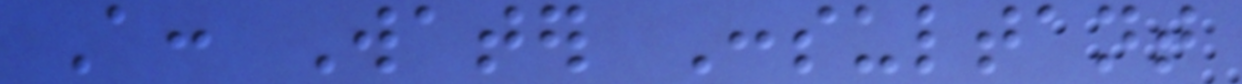A: Water Consultant
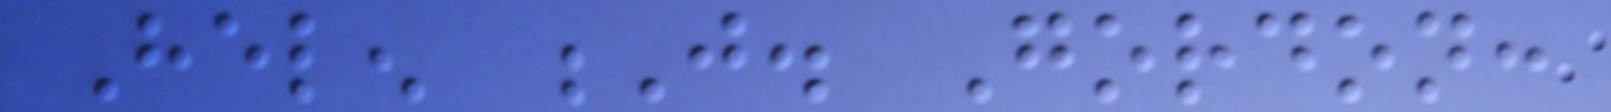Helen J. Gordon:
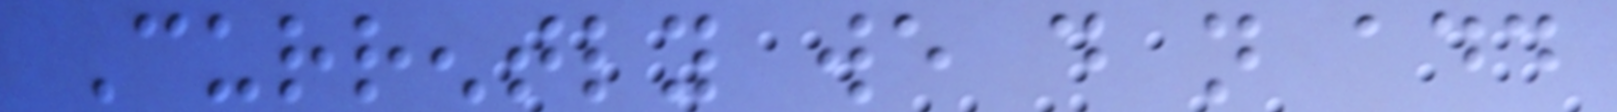Currently we do not add
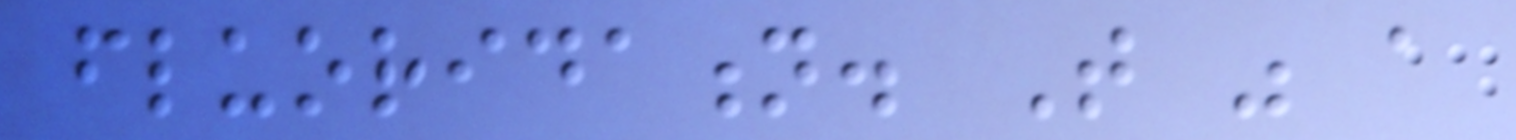fluoridation. That was a
